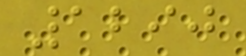1290
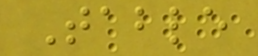Table
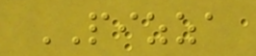PIZZA
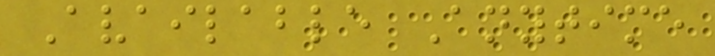Available Anytime
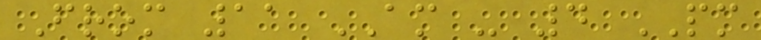From 11 AM - 4 PM
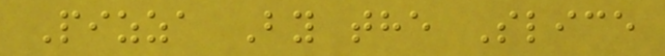Pizza By the Slice
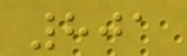801
